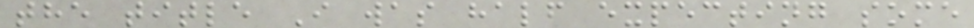the title I was half expecting some
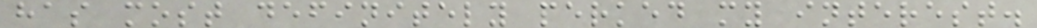has most definitely perked my interest.
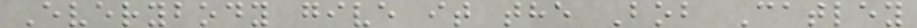Everybody give it the Bob Catley
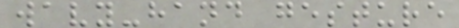wavy-hand gesture
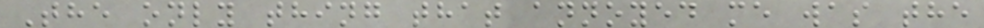The only thing that annoyed me was the
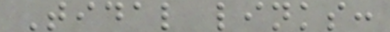Tidal links:
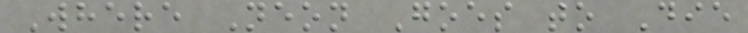Where Neon Goes to Die
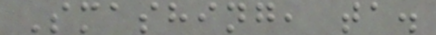Smashing, ta.
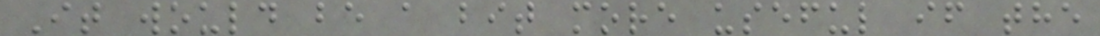It would be a bit more useful if the
